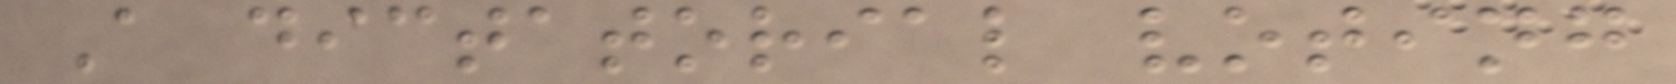A dictatorial voting
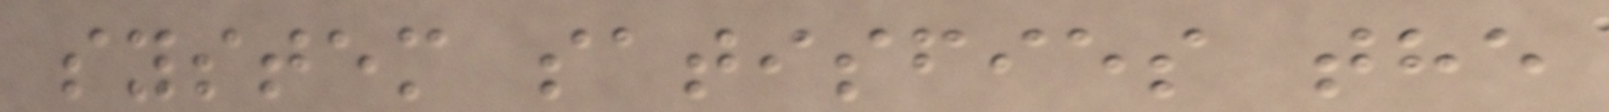system satisfies the
